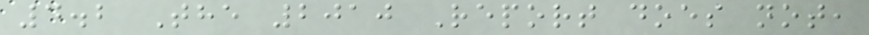4.2 The 2010 Report does not,
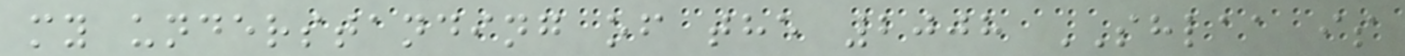my understanding of the 2008 SHLAA is
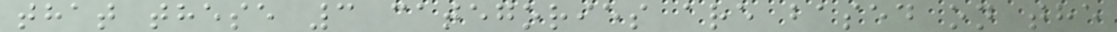that these 3 categories are based on the
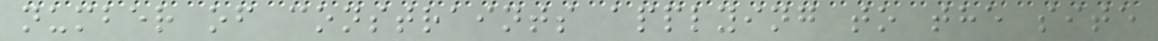number of constraints applying to the site
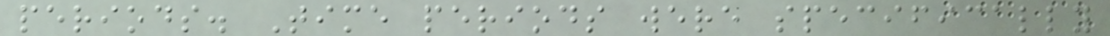periods. Time periods were specifically
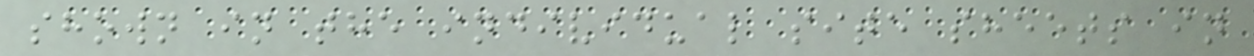shown in the individual site sheets in
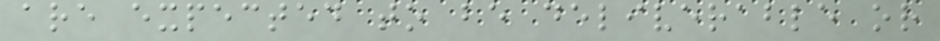are expected to be deliverable or
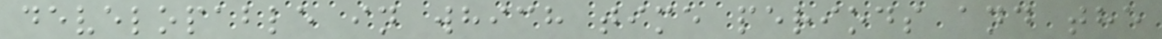developable in which time periods and the
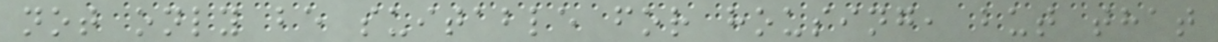not only be suitable for housing, but that
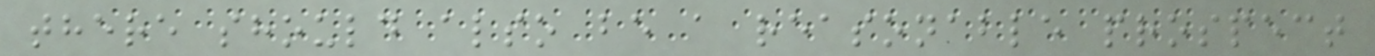there should also be a reasonable prospect
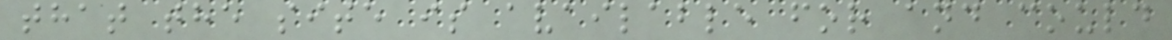that the site is available for and could
